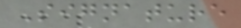Signature
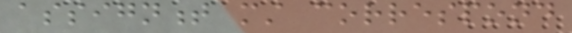assignment must correspond
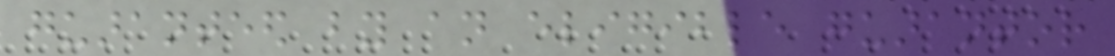guaranteed by an eligible guarantor
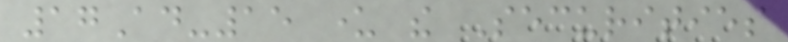17Ad-15 under the Securities
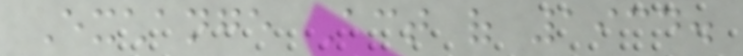Exchange Act of 1934.
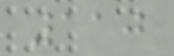110
